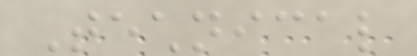Technical
